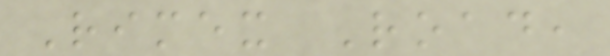Rimex Road,
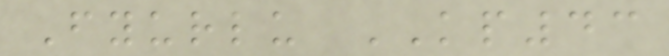Fyurlu KP43
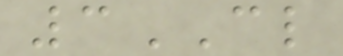3CL
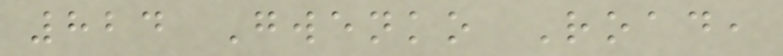824 Gwenko Road,
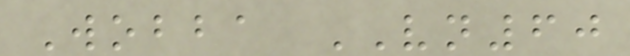Wobba VN60
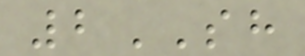2SH
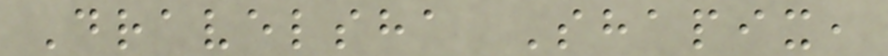Dravelsha Shapix,
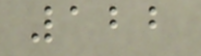122
